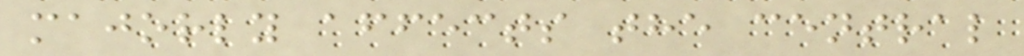majorly affects the central
